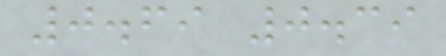0.69 0.39
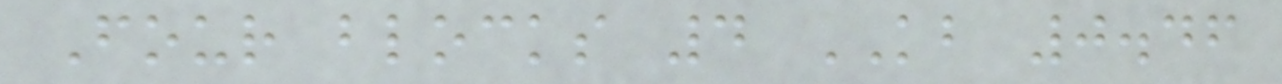Four blocks 4 KB 0.46
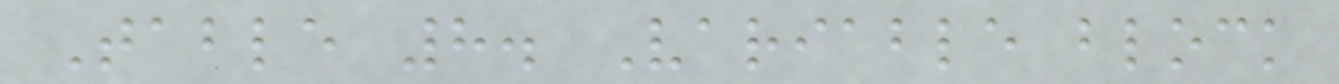Table 8. Variable block
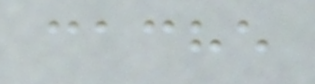cache
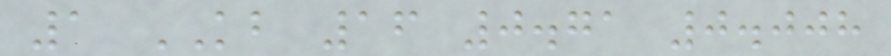1 KB 16 0.71 0.008
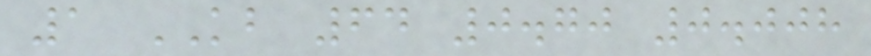1 KB 64 0.70 0.008
